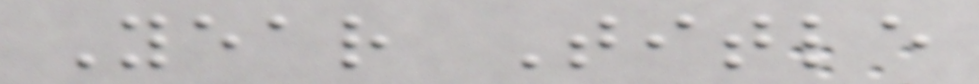Year Title
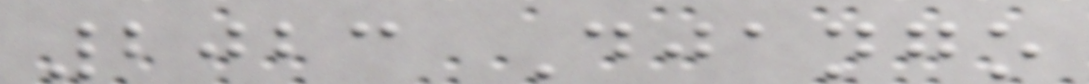2023 Django
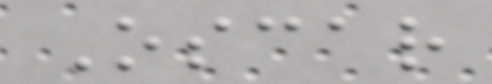Oscar
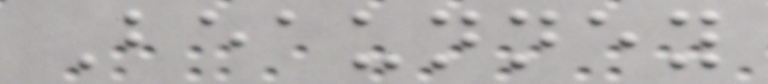Beaunney
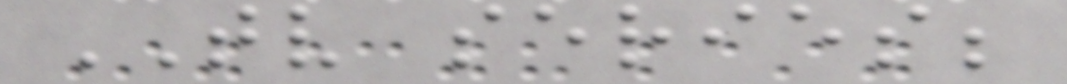TV series;
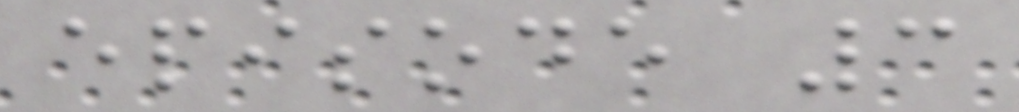episode 3
